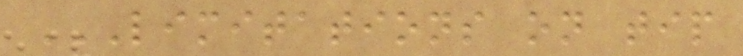LIMITATIONS ON TIP
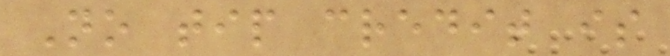No tip credit is
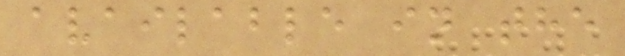available in the
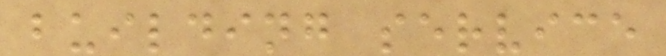building service
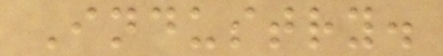Industry.
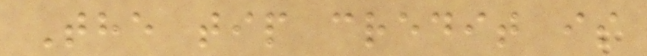The tip credit is
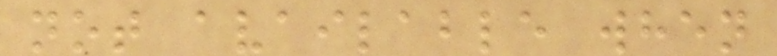not available when
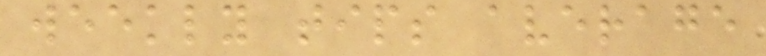weekly tips average
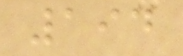194
